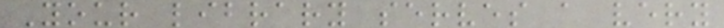Your library serves a very
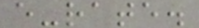e-rate.
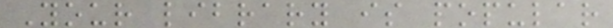Your library is popular
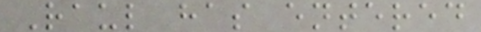Raul has entered
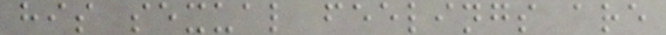his sexual feelings are
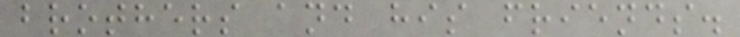brothers and his friends.
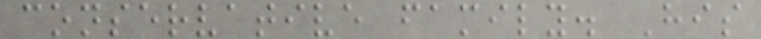conservative family. His
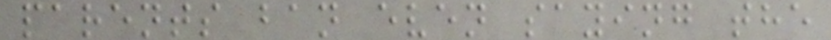parents ban even saying the
